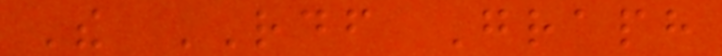The RDF Graph
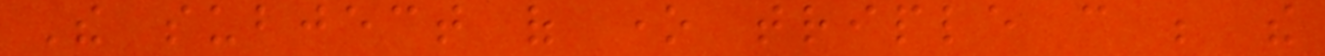The subject of one triple can be the
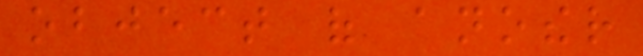object of another
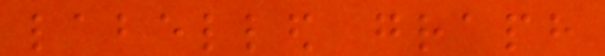labelled graph
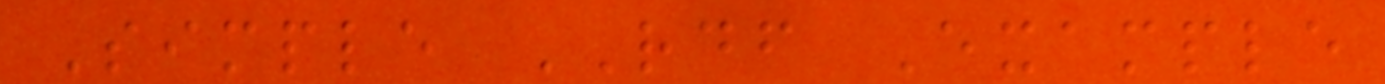Simple RDF Example
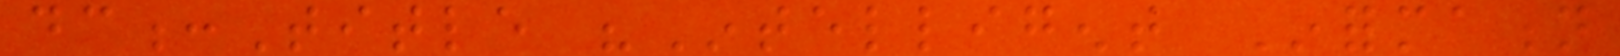dc:Title "Intelligent Information
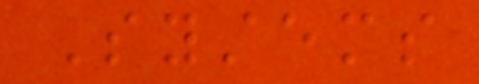Systems
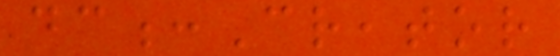dc:Creator
